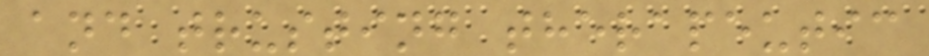and trusting therapeutic
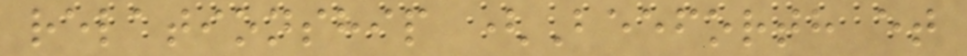relationship (Beeforth et
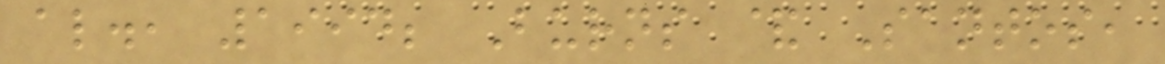al., 1994; Burns & Santos,
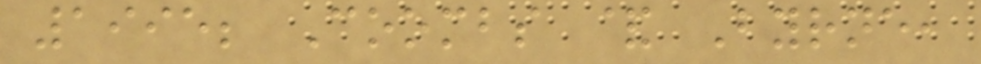1995; Coombs & Byrne,
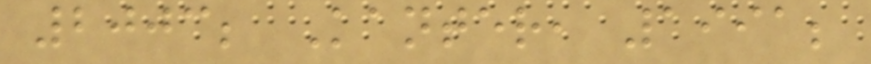2003; Kanter, 1991;
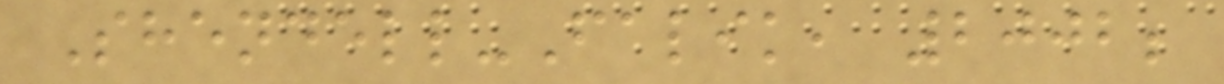Shendell-Falik, 2002;
